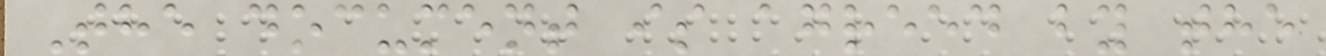The document is agreed by the
